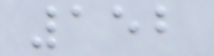152
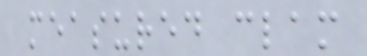measured clam
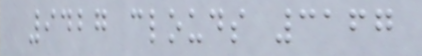9427 clouds 3167
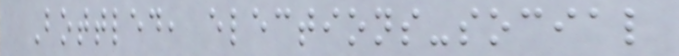Bottled, elections-social
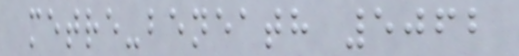metre-beneath 5062
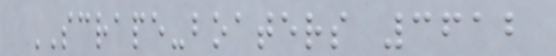SCRAPE-boaters 3612
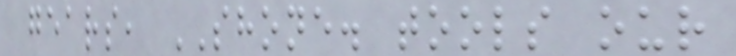gears, SHONE. tools our
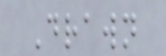Drawn
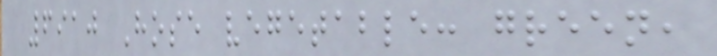6910 Hose vegetable: green,
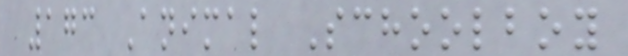173 Animal Schoolboy
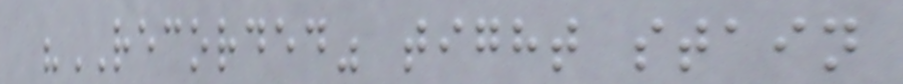"RECORDED" tight stain
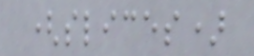(slices)
